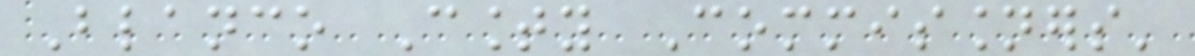Blanco County Commissioners'
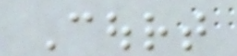Court
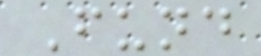Fund
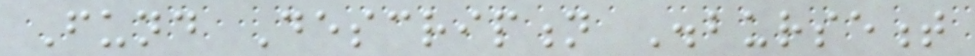Fund Description Disbursement
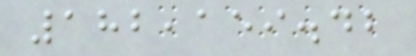182,159.42
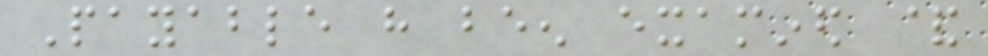Payable have been examined &
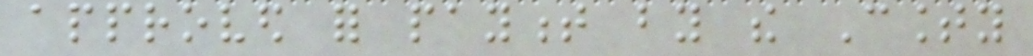approved for payment by the County
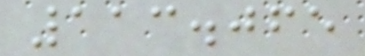113.065
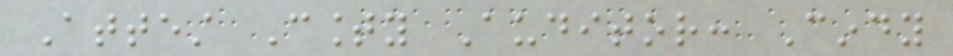Attest County Auditor: Cindy
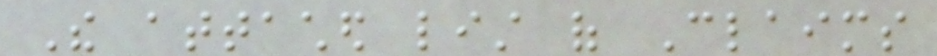The attached list of Claims
